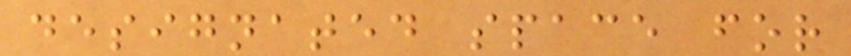designated space for
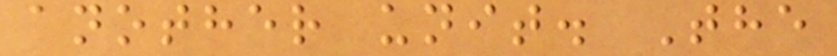another unit. The
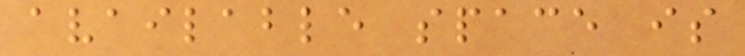available space is
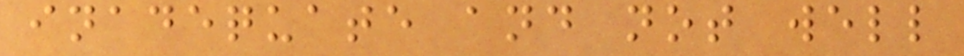inadequate and not well
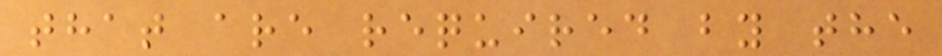that are required by the
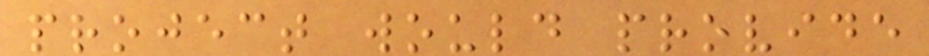project would provide
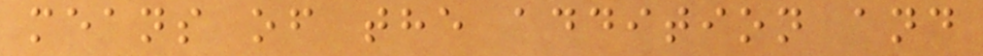means of the addition and
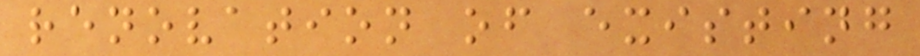renovation of existing
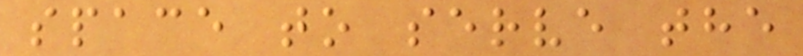space to serve the
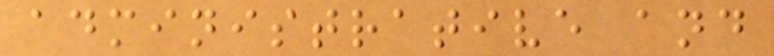administrative and
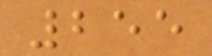255
